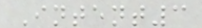Intent3
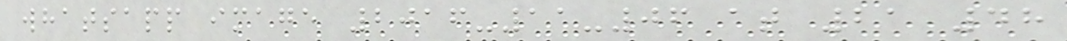whatsapp image 2016-11-06 at 21 48
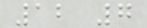12 7
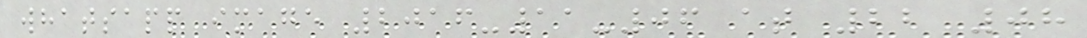whatsapp image 2016-11-06 at 22 08
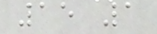15 1
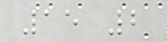15 2
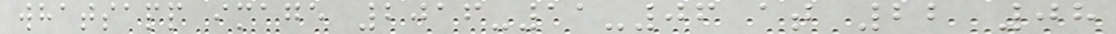whatsapp image 2016-11-06 at 22 08
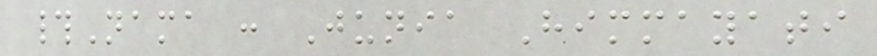#Nama : Junia Himmayati
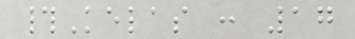#Kelas : 17
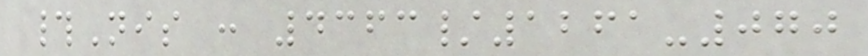#Nis : 4363/1261-070
